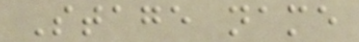Stage name
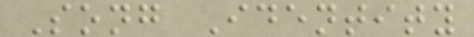Song Identity
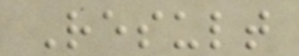Result
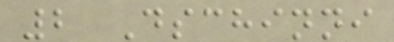2 Dschinni
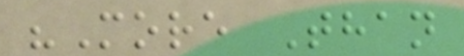"More Than
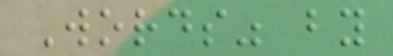Words" by
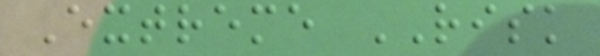Extreme RISK
